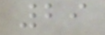29
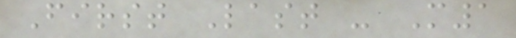First Last - M1
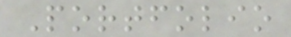Portfolio
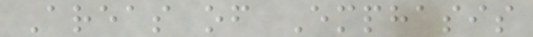Areas of Emphasis
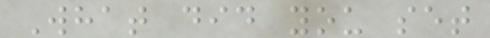What did you set
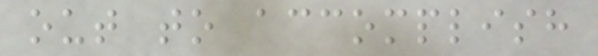out to accomplish
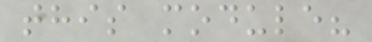this module?
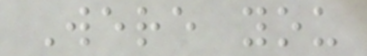Were you
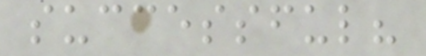successful?
